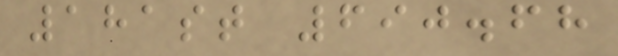181st 690.68
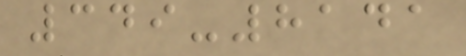349-8141
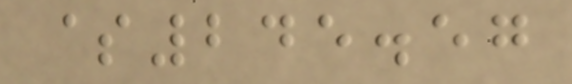$245.57
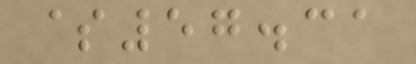$57.31
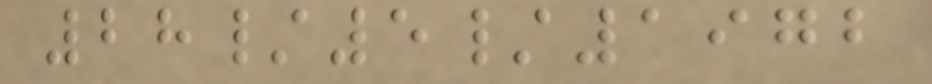28/5/1972
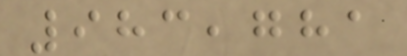983,781
